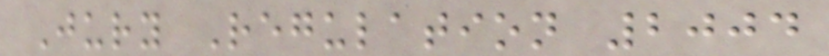Jury Regulation 2004
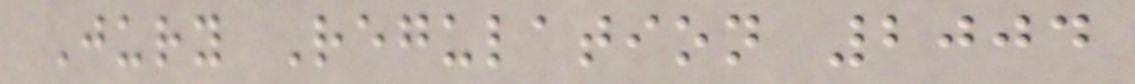Jury Regulation 2004
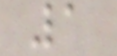1
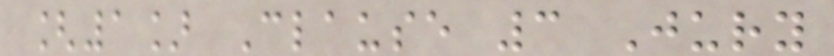[1] Clause 3 Jury
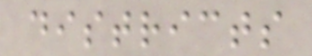districts
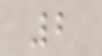2
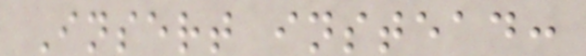Insert instead:
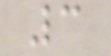3
